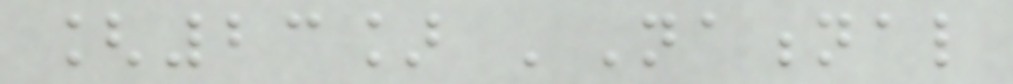[23] 'National
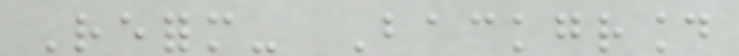Reform- Background
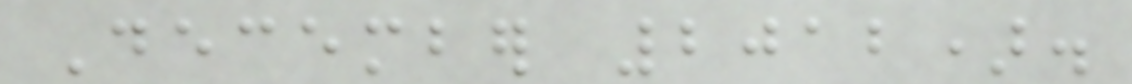December 2012).
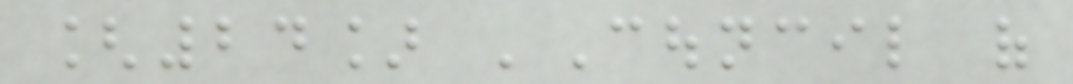[24] 'Council of
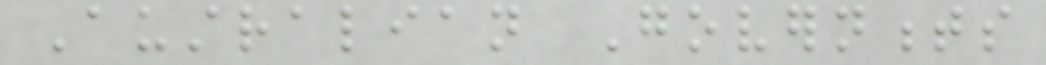Australian Governments
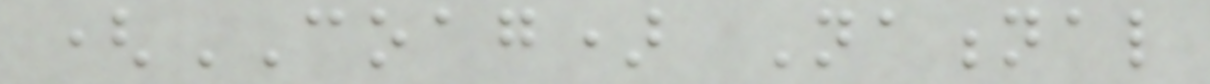(COAG) National
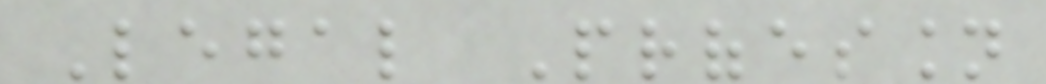Legal Profession
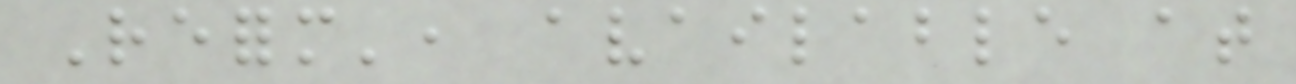Reform', available at
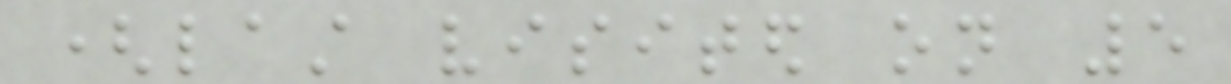(last visited on 5
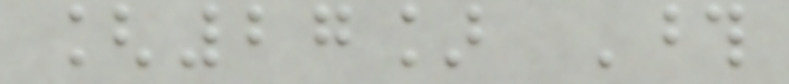[27] Those
